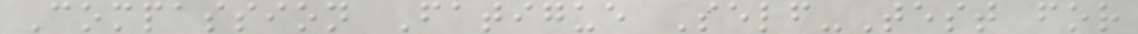Compassion Fatigue Self-Test for
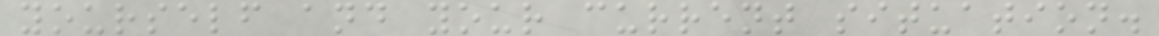yourself and your current situation.
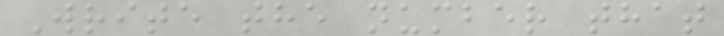Write the number that
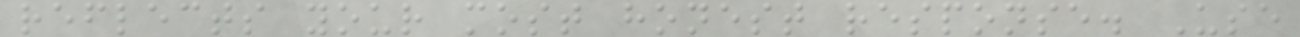reflects your most honest response. Use
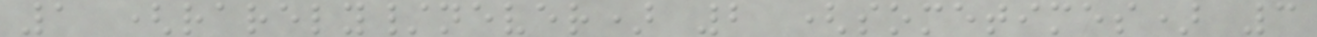1 (rarely/never) 2 (sometimes) 3
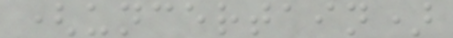(uncertain)
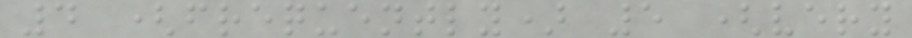4 (frequently) 5 (very
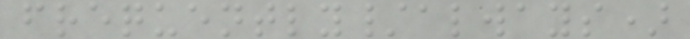frequently/always)
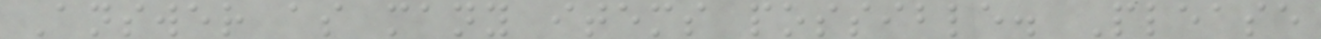Answer as many items possible. Please
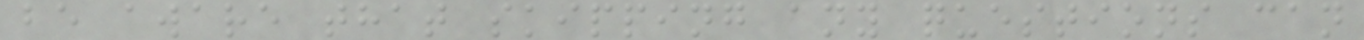be aware that skipping any questions can
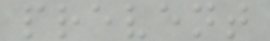prevent
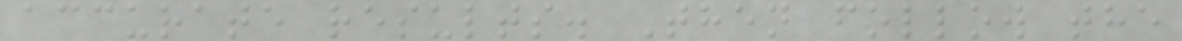accurate results. Then follow the
